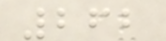262
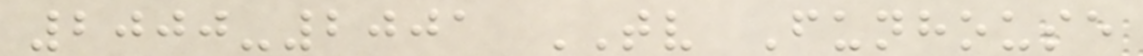2000-2001 TV Funhouse
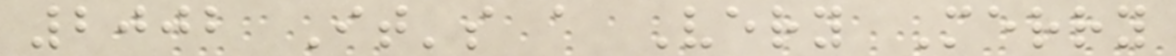2002 It's a Very Merry
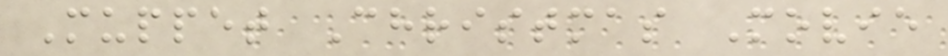Muppet Christmas Movie
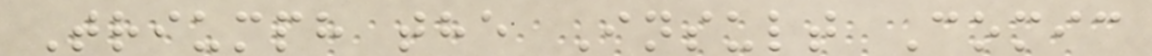Triumph the Insult Comic
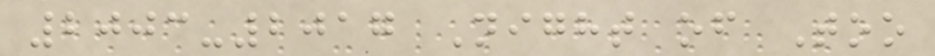2003-2017 Night of Too
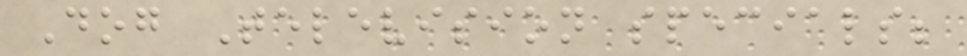Dog Television specials;
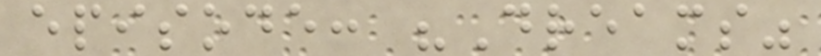episode: "Dreams"
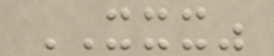XXX"
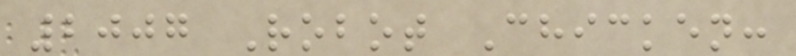2007 Robot Chicken:
